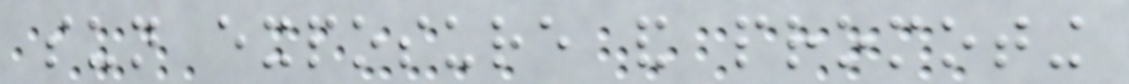sun exposure and promoting
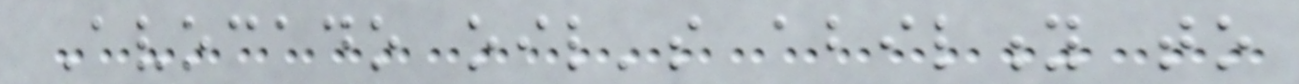Avocado oil's ability to
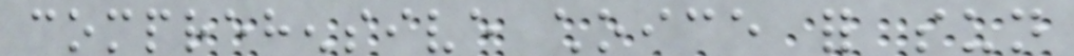comprehensive choice for sun
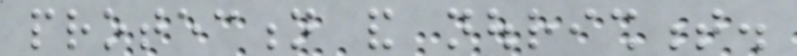protection and nourishment.
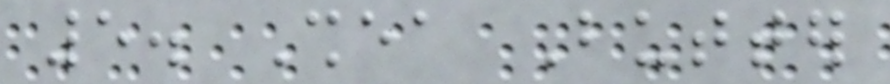5. Shea Butter
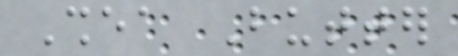Shea Butter
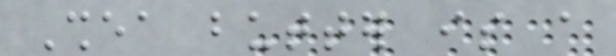Shea butter is a
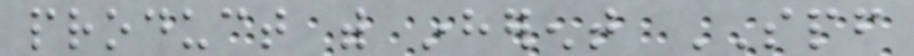product with inherent SPF
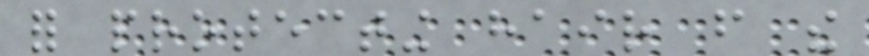for protecting hair from the
